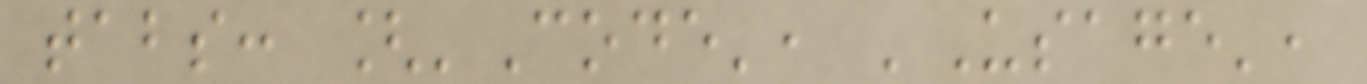tabs: ['Code', 'Usage',
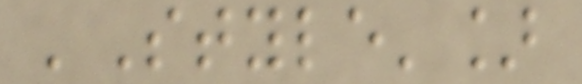'Style']
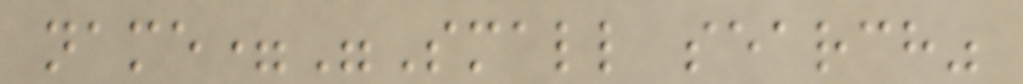name="Small search"
